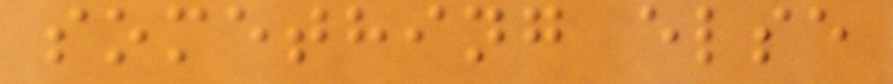something else
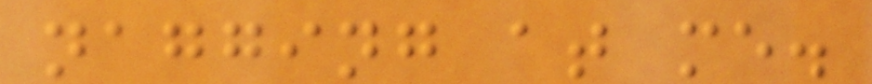nagging at me.
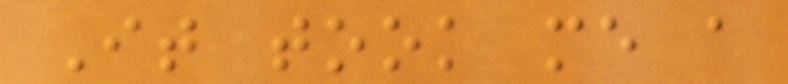It took me a
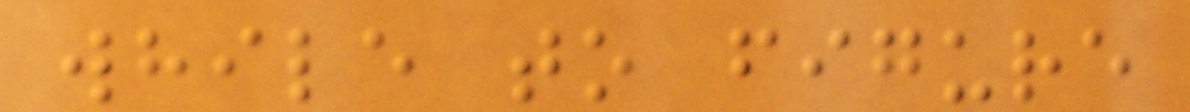while to figure
